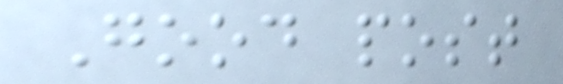Good post
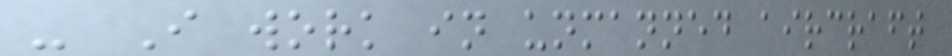- I work in unmanned aircraft
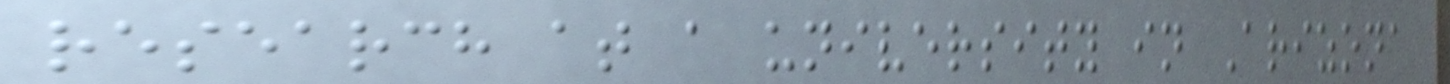research at a university in Arizona
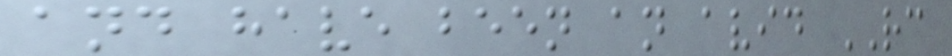and have been an avid RC
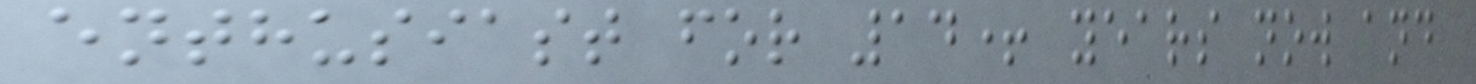enthusiast for 14+ years now and
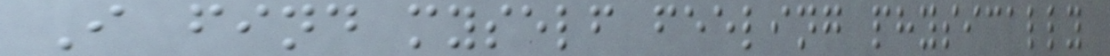I find myself feeling physically
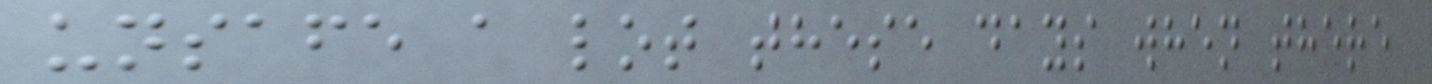unsafe a lot these days when there
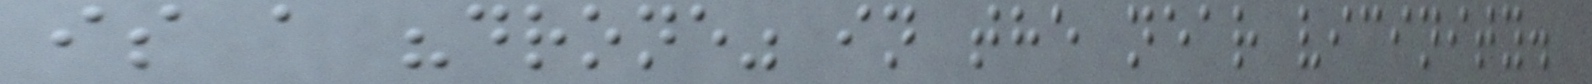is a "drone" in the near vicinity.
